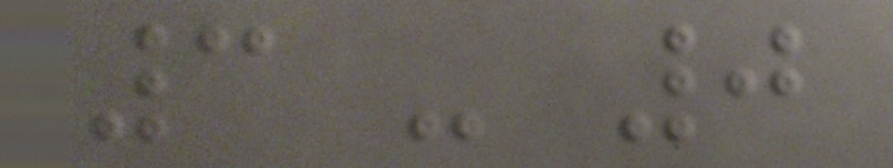3 - 0
